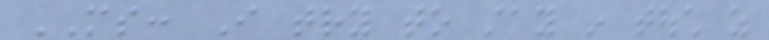MS: I try to stay in touch as
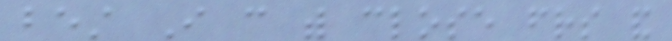best I can with close friends and
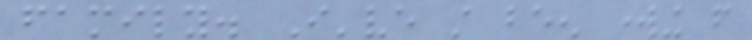family. I've still been working from
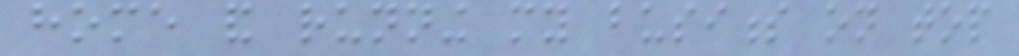home and running my business on top
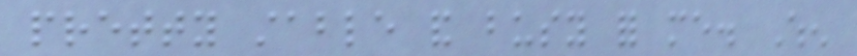pretty stable and busy for me. When
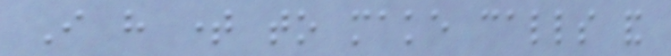I have time to make calls and
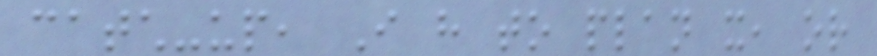catch-up, I have to plan it, or
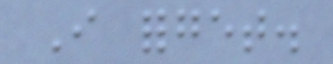I forget.
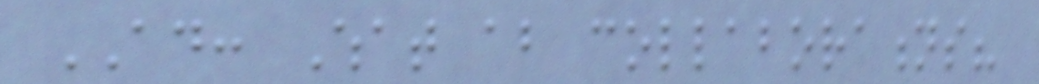AD: What about collaborations?
